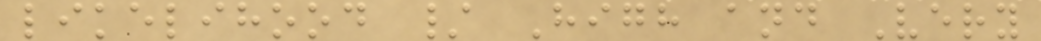likelihood / High and Very
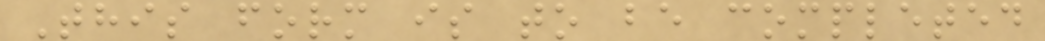This form is to be completed
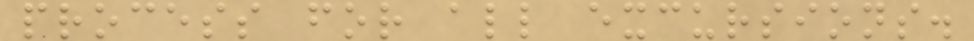process for all excursions.
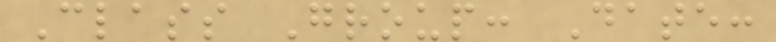Class Group: Date:
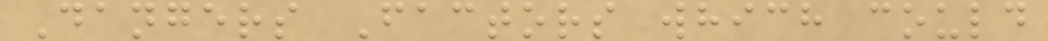Dangers Factors which could
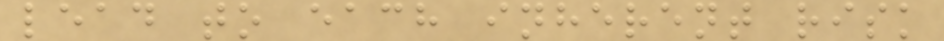lead to each inherent risk
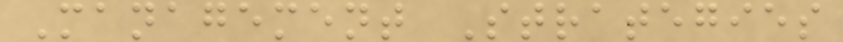Management Strategies
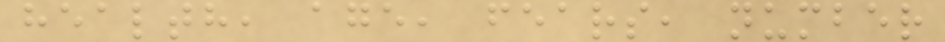health, age, fears, number
